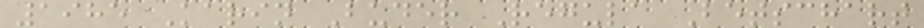1985 Karin Buder Regula Betschart
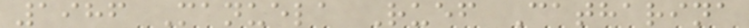1986 Manuela Ruef Catharina
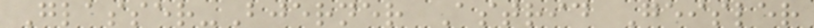Glasser-Bjerner Astrid Geisler
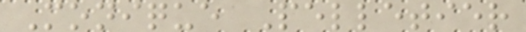Monique Pelletier
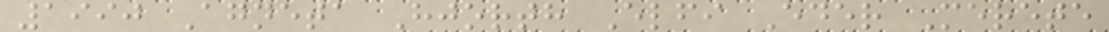1990 Agneta Hjorth Elfi Eder Merete
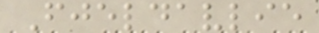Fjeldavlie
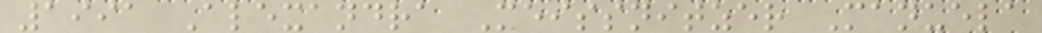1991 Alexandra Meissnitzer Manuela
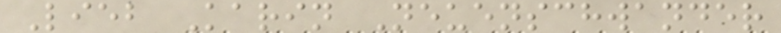Lieb Karin Neuenschwander
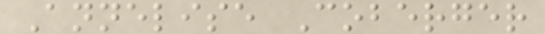Annelise Coberger
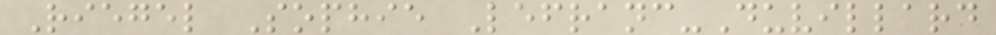Riegel Sophie Lefranc-Duvillard
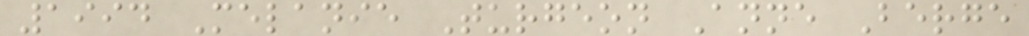1994 Melanie Turgeon Anne Berge
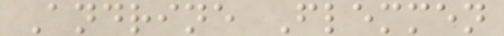Andrine Flemmen
